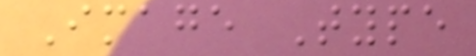Image Type
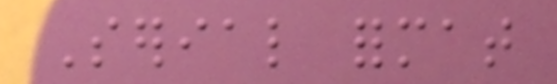Serial format
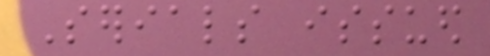Serials issued
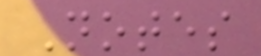Notes
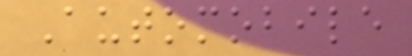Automobile
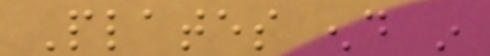Plates end in
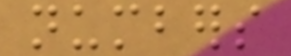numbers
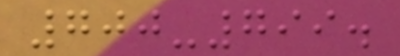700-799.
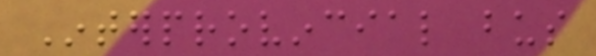Interprovincial bus
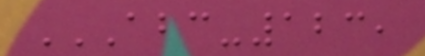ABC-123,
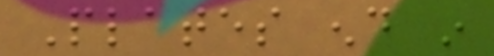Plates end in
